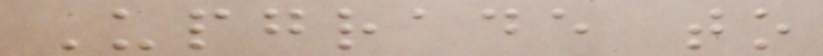Upgrade to
